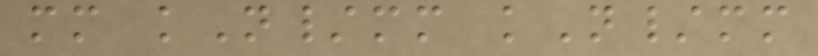mm kN/mm kN/mm
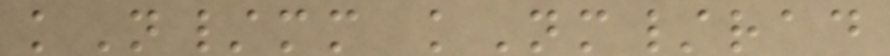kN/mm kNm/rad
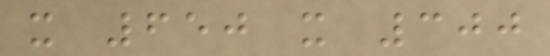x 650 x 300
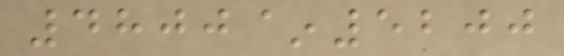4800~5200
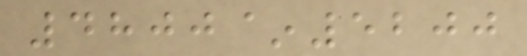4800~5200
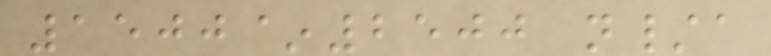1500~2500 n/a
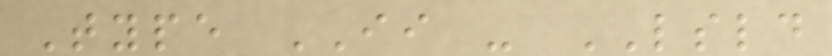Type II - LSLD
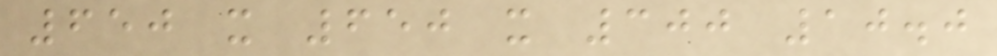650 x 650 x 300 10.0
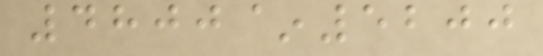4800~5200
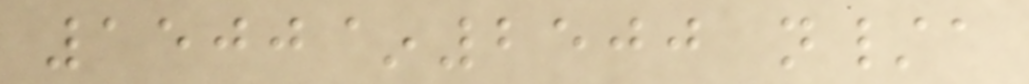1500~2500 n/a
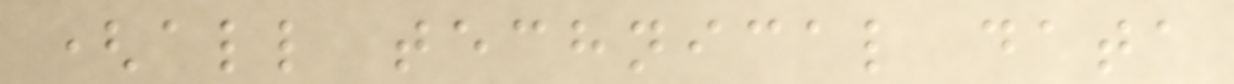(all technical data
